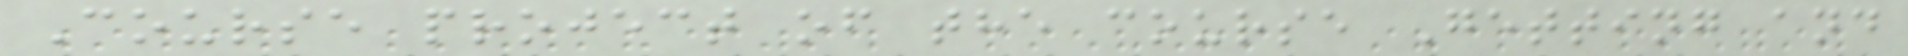Course project of the course Getting and
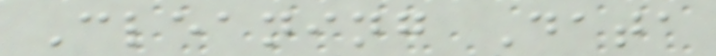Cleaning Data
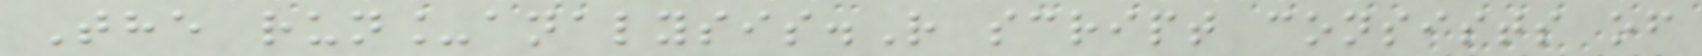The run_analysis.R script consists of
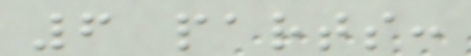6 parts:
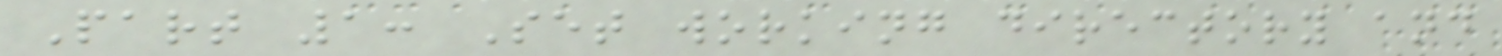Part 1: Set working directory and
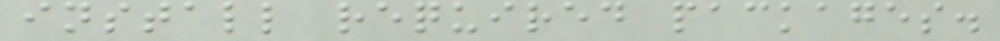install required packages.
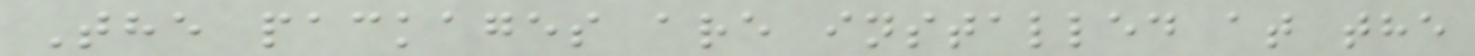The packages are installed at the
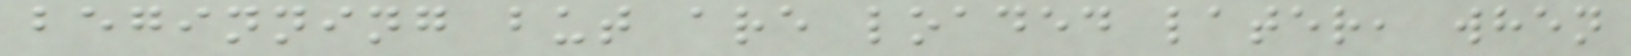beginning but are loaded later, when
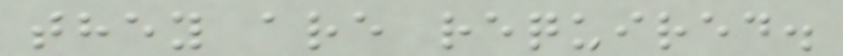they are required.
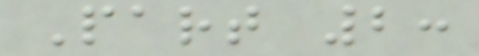Part 2:
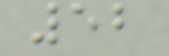52
